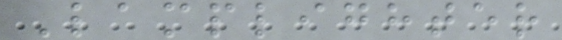Lamplighter
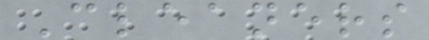Cleaners
